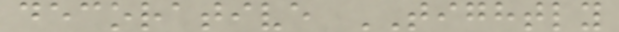decorative TIGHTLY
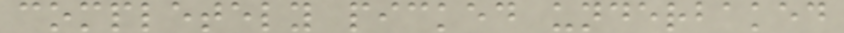completely picked underbaked
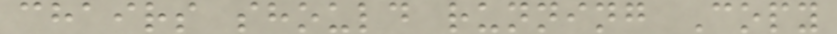chairs should running Copy
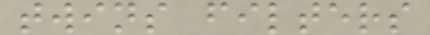twins filters
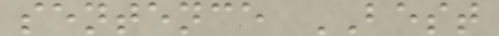sentence BEST
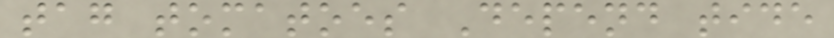tag tomatoes Depend tide
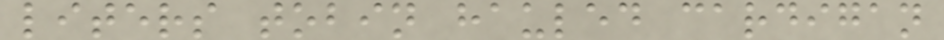liters tobin hauled cardigan
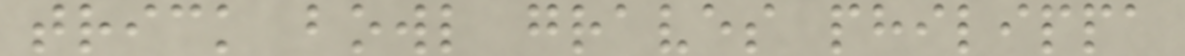trick bowl graves philippa
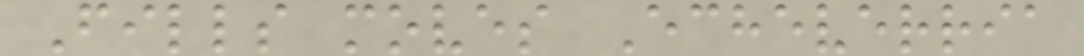Fills moves Echeverria
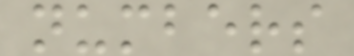numbers
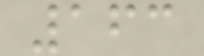163
